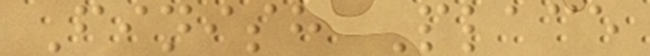Finish Place
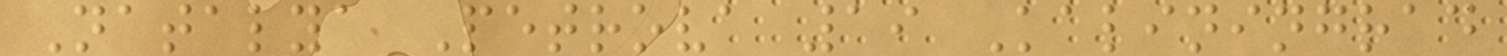Natalya Petrova 19 Kaliningrad
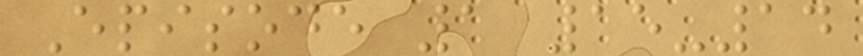Episode 1 15-14
